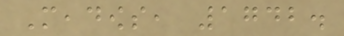Meadows, 1742.
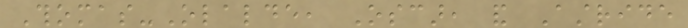Thomas-Olalde, Oscar, and Astride
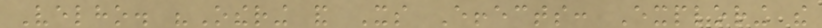Velho. "Othering and Its Effects: Exploring the
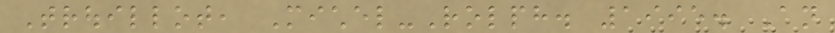Trouillot, Michel-Rolph. 1995. An
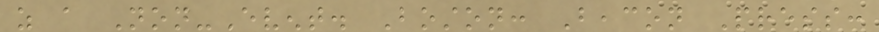as a Non-Event. Boston: Beacon Press:
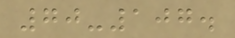70-107.
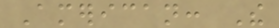American: The
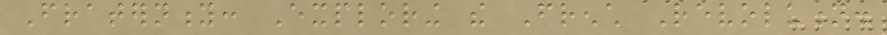Fraternity: Exploring the French Revolution.
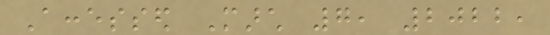Accessed March 7, 2022,
